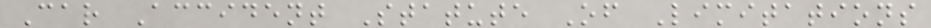Car Accident Statute Of Limitations
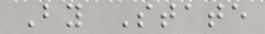By State
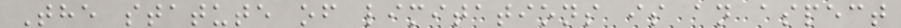The statute of limitations is an aspect
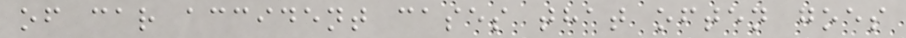of car accident cases that often goes
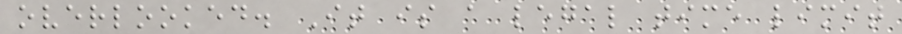overlooked. It is a legal time limit
